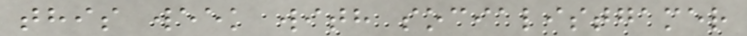this week with socialistgamer
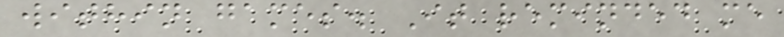within games. It reminded me
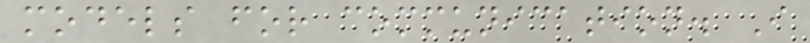models for communication. I
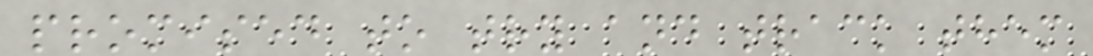promised to try and track them
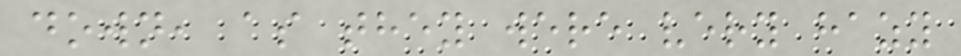down, as they were very hazy
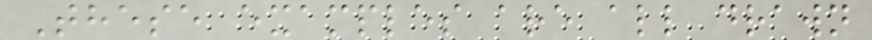These examples are all drawn
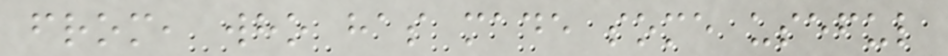from, who has made some useful
